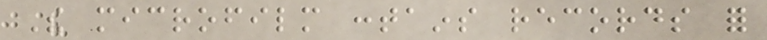The microfilm contains records for
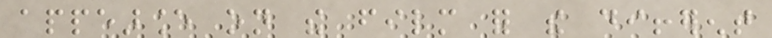appearance on the film for the different
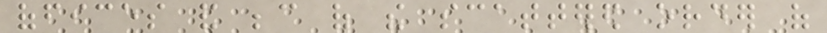offices and because of the scattered order of
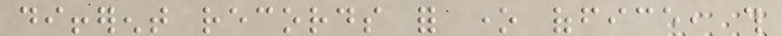different records for one office, this
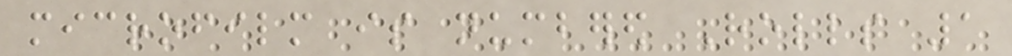microfilm is numbered Rolls 1
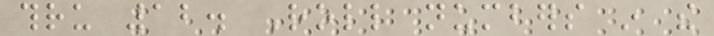thru 12. Roll numbers in the
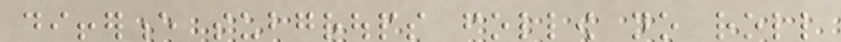difference subgroups follow no roll
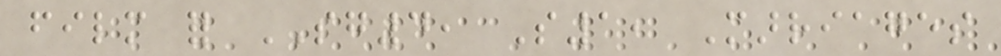film for SG4, S1, Marriages
